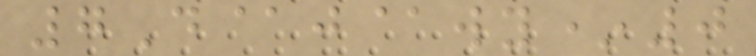7D@j@wy*0
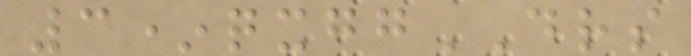3*qxggDRS
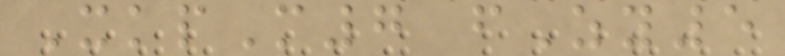XkpM7 fZy5
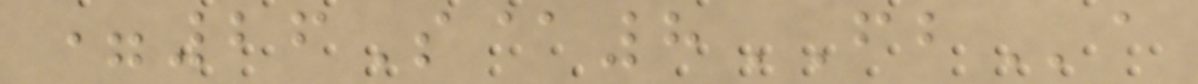=26S@8FBa
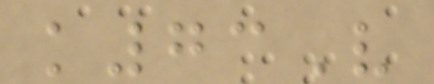k73V
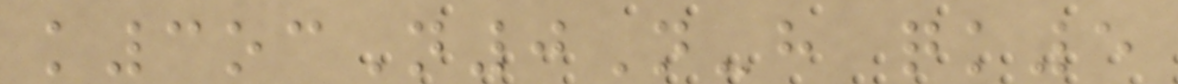k3ocN0N-h qk5
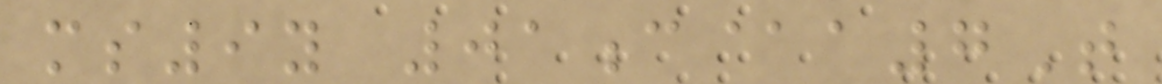ms9y 01c@a7T
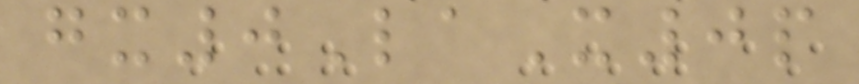gx0LaX0p
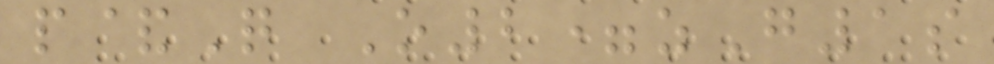p&Q O2=zG1s
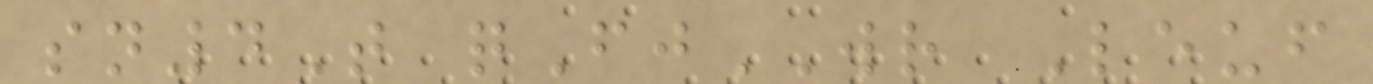sn4T qFjWR Leuf
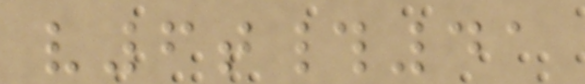v6t#41
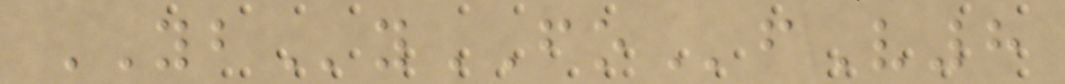YByFOfV8
